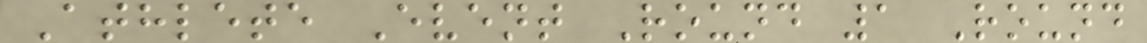Athlete Event Round 1 Round
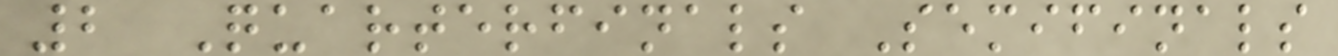2 Quarterfinals Semifinals
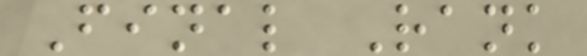Final Rank
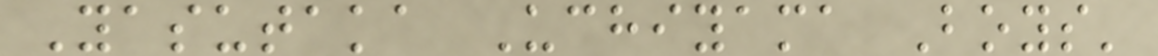Yasutaka Uchiyama Boys'
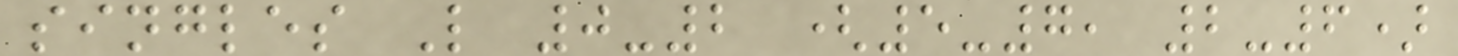singles L 0-2 (5-7, 2-6)
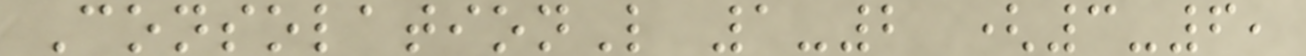ConsolationL 1-2 (3-6,
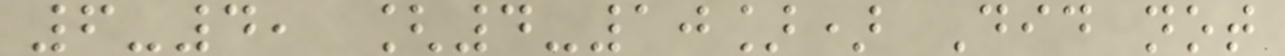6-4, [4-10]) Did not
